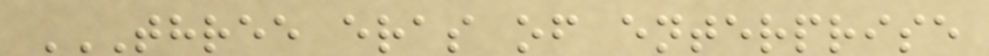THREE ERAS OF ENTERPRISE
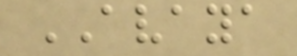AVAYA
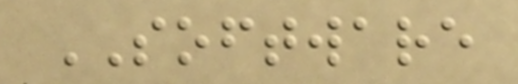SOFTWARE
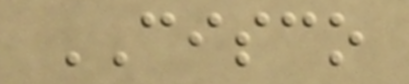CISCO
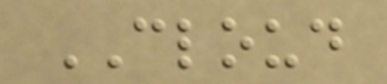CLOUD
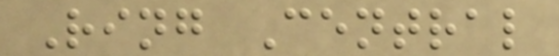Ring Central
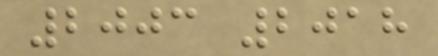2003 2018
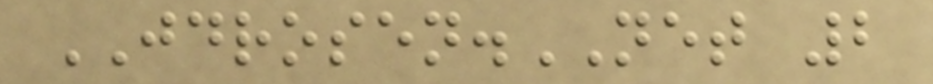JDROSEN.NET 2
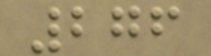276
